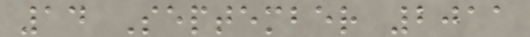14 September 2011
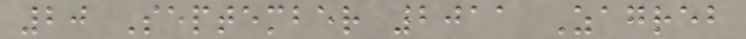20 September 2011 Zagreb
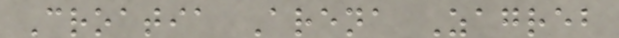Croatia Arena Zagreb
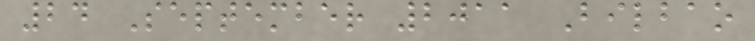24 September 2011 Bilbao
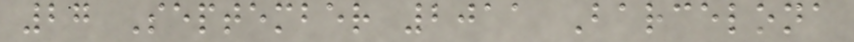27 September 2011 Barcelona
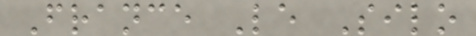France Le Silo
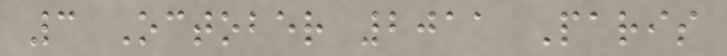3 October 2011 Paris
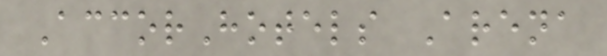AccorHotels Arena
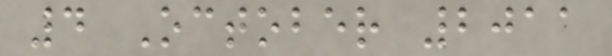4 October 2011
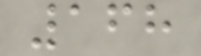168
